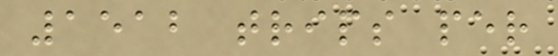1512 trips per
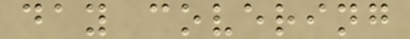day covering
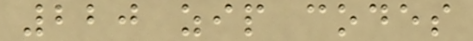220 zip codes
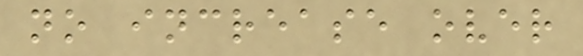no increase over
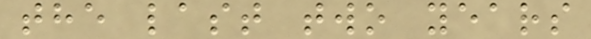the last two years
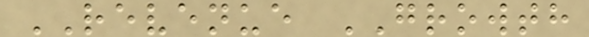REVENUE GROWTH
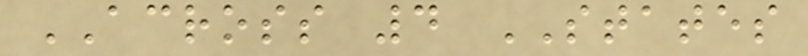ACROSS 4 STATES
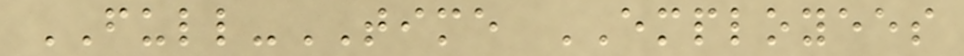FULL-TIME EMPLOYEES
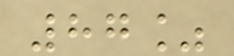87%
